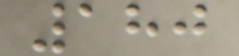180
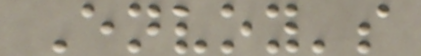Envoy's
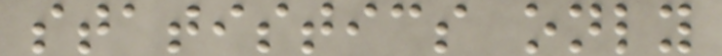statistics only
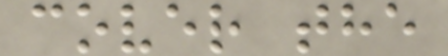cover the
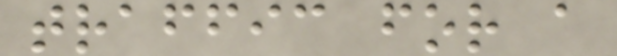traffic for a
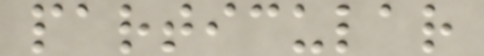particular
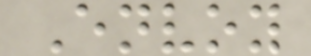Envoy
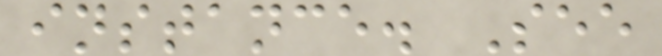instance. See
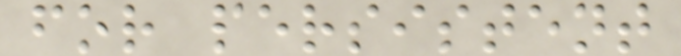for persistent
